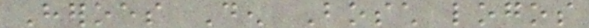Heroes Den Bosch logos
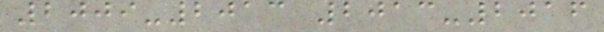2009-2013 2013-2016
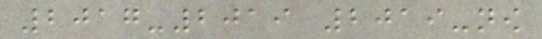2017-2019 2019-now
